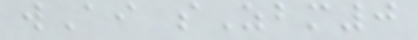wAi sZbm0
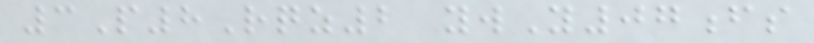3P8Rqz2 ywY07fs
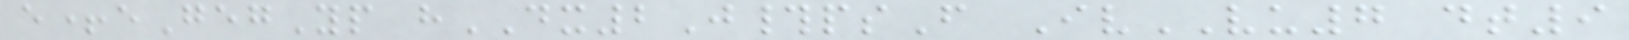e+eGegYp hDX2J#psF IvVU7 dt9
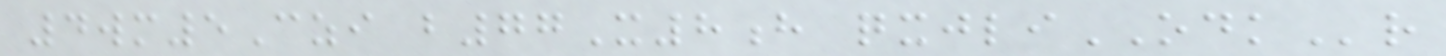4wm5Czi b77X8h qxjliODKr
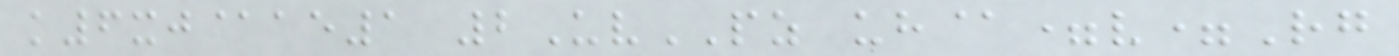k6xj@ae1 2UvPZ uh@=v=Rg
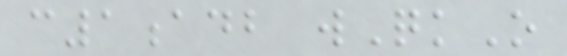c1adb wQkO
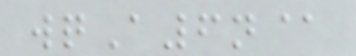wqA6n@
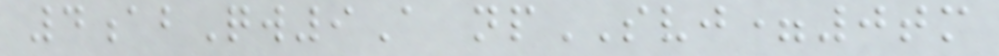4abQw9A npSVJ=0tm
